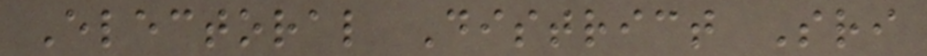Electoral District Sri
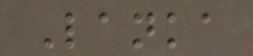Lanka
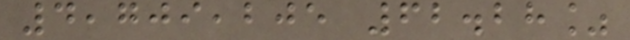4,709,205 62.28%
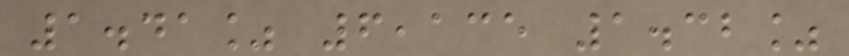1.41% 6,135 1.32%
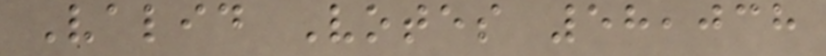Valid Votes 58,038
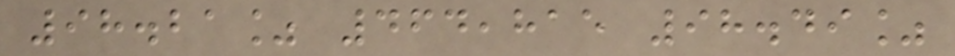98.21% 464,815 98.49%
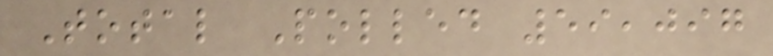Total Polled 59,097
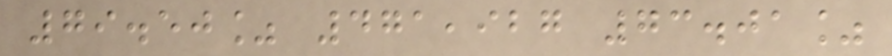79.50% 471,927 73.01%
